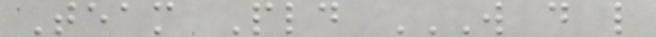Team Pld W D L
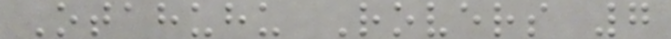Otahuhu Rovers 7
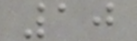10
